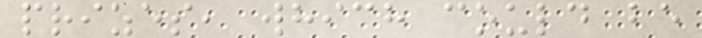prizes, which could be
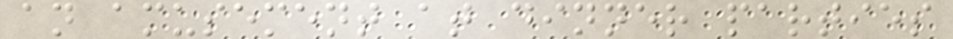an amusement at dinner parties
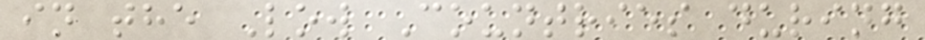in the Low Countries during
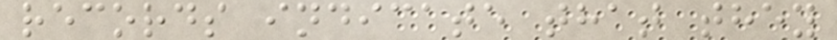records indicate that they
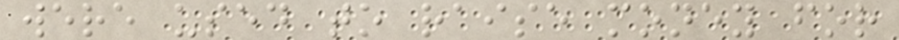were used to raise money for
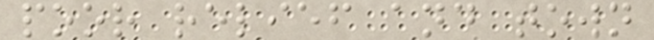poor relief and town
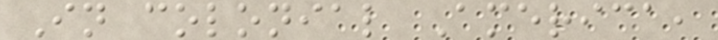In colonial America,
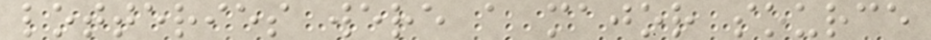lotteries were a major source
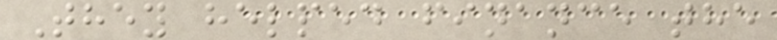They helped finance the
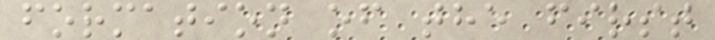formation of the first
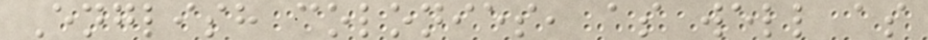English colonies, as well as
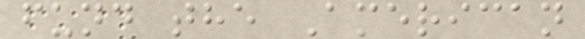fund the American
